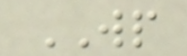WP
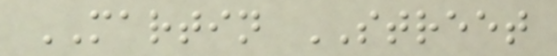MARTIN STREET
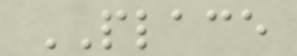PLACE
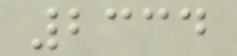2334
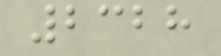2328
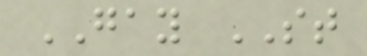GAY ST
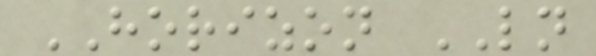HORIZON LN
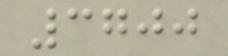3700
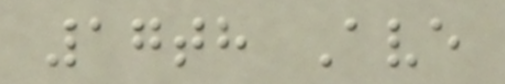17th Ave
